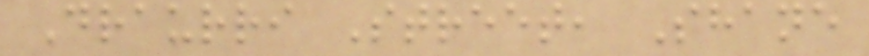Draurri Street, Shane
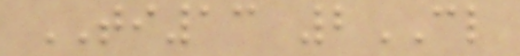TI13 2CL
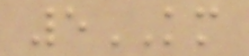5KM
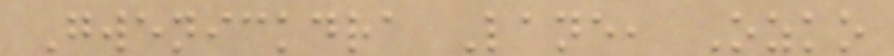Gwenickdra Lane, Ozko
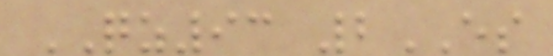QZ93 2ES
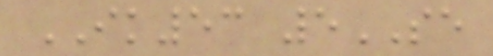IK53 5SE
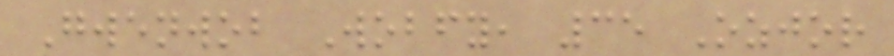Gwenwob Wobfy, 35 Ozjor
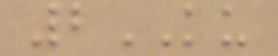2KU
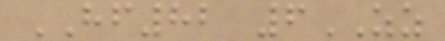HF82 6ZZ
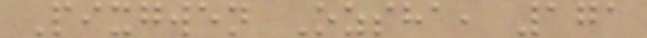Pixgwen Ozsha, 171
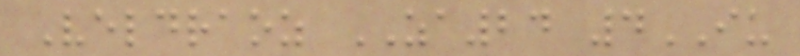Veldraoz ZA24 4IU
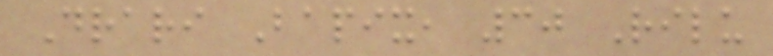Drari Bapix, 30 Rilu
